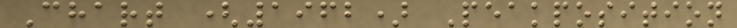Chart (1962) Peakposition
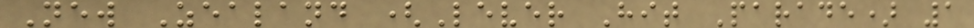New Zealand (Lever Hit Parade) 1
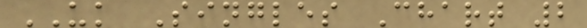UK Singles Chart 2
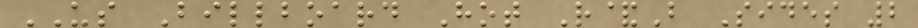US Billboard Hot R&B Sides 2
